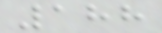188
